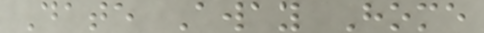Date Away Home
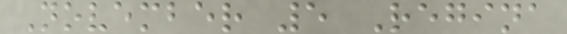November 5 Regina
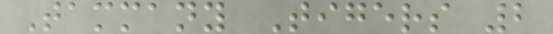Tammany Tigers 2
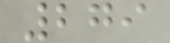279
